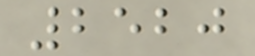2520
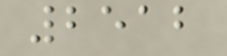2512
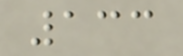133
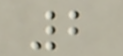2
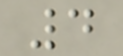4
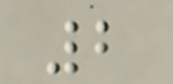2
